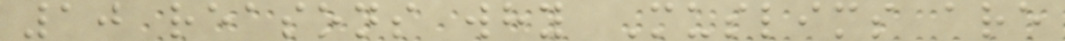10 reasons why Muslims are
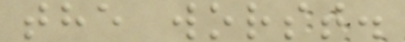the worst.
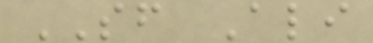SF Ali
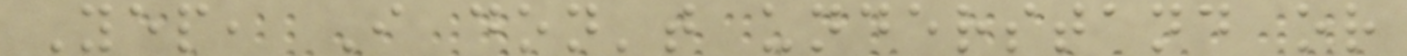Yep, I don't understand or
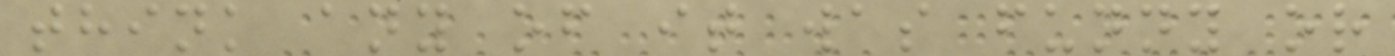think any of it was funny or
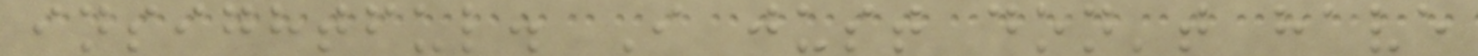insightful. I just don't have
